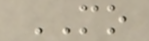MO
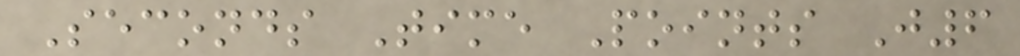Seconds Time Points J6
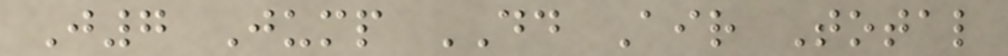J7 Jump DD Air Total
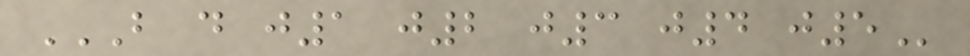B D J1 J2 J3 J4 J5
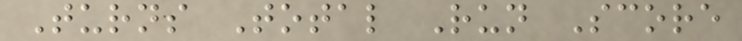Turns Total Run Score
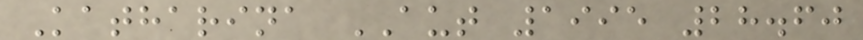Katharina AUT 1995 28.60
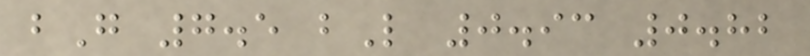bG 7.5 bL 0.93 0.82
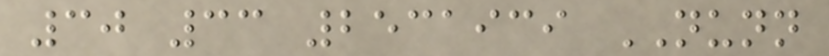30 33 2531939 NUNN
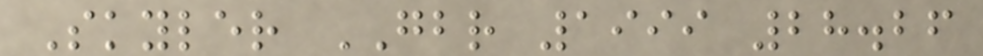Skyler GBR 1999 28.26
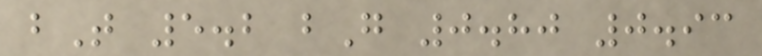bT 5.2 bG 0.80 0.93
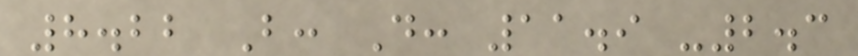8.22 B: D: 11.9 -2.3
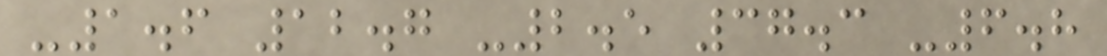-1.6 12.7 -2.5 37.3 -6.8
